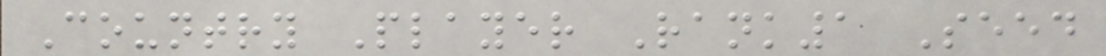Country Player Rank1 Seed
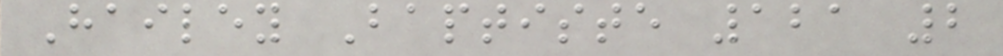Hailey Baptiste 121 2
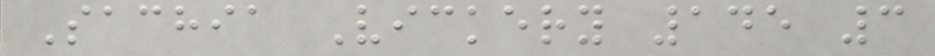Sachia Vickery 145 3
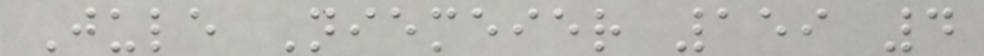Jule Niemeier 159 4
